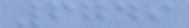6749
